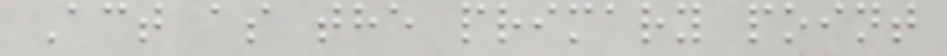Act as the primary point
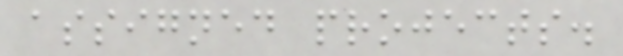assigned projects.
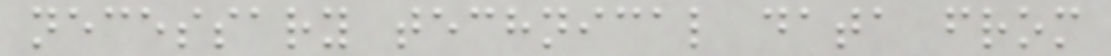necessary technical data from
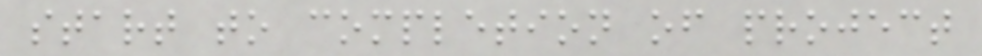start to completion of project
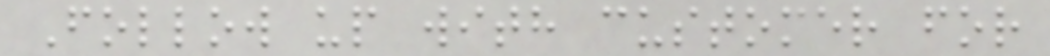Follow up with customer for
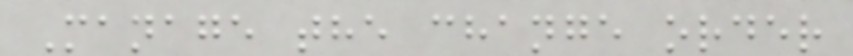Manage the change order
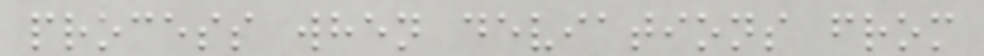process when deviations from
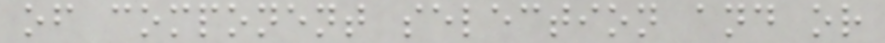of component selection and or
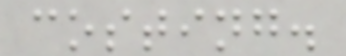costing.
